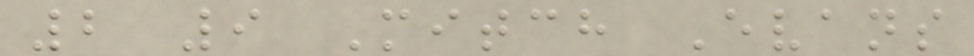2 9 Mitch Evans
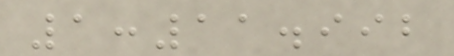1:11.992
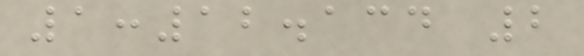1:12.134 2
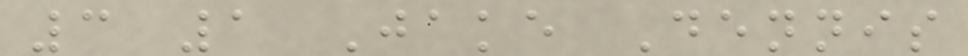3 1 Jake Dennis
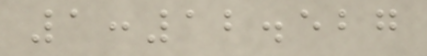1:12.527
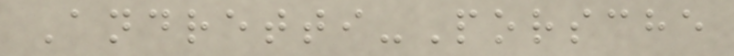Andretti-Porsche
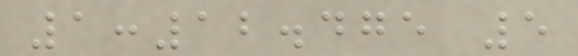1:12.475 5
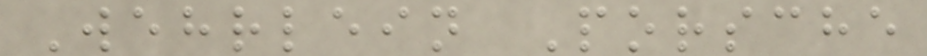Wehrlein Porsche
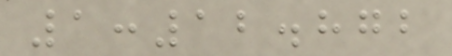1:12.872
